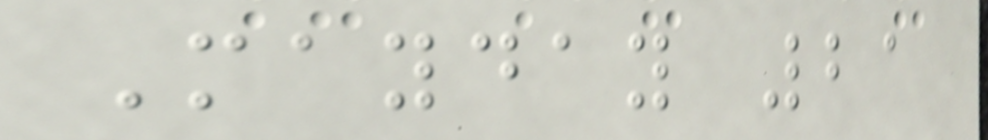Mayday 21
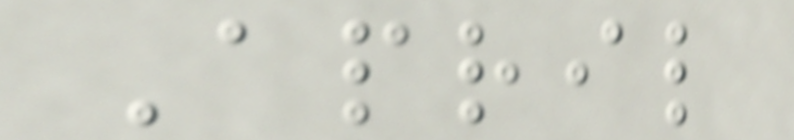April
